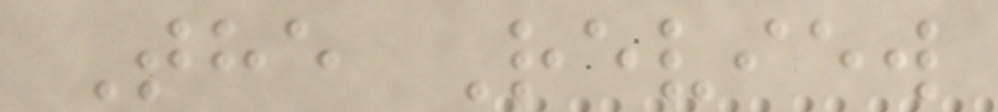The Review
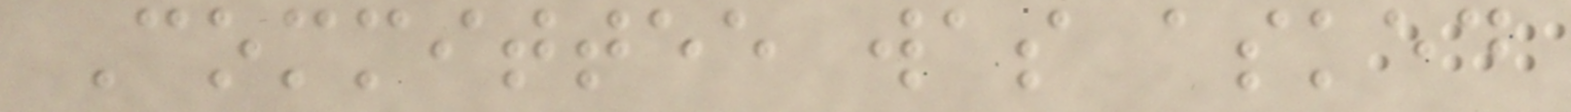Committee was asked
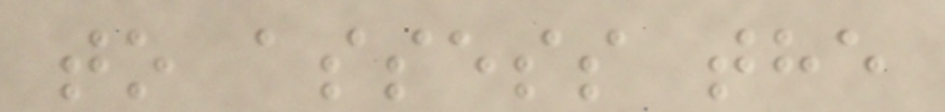to assess the
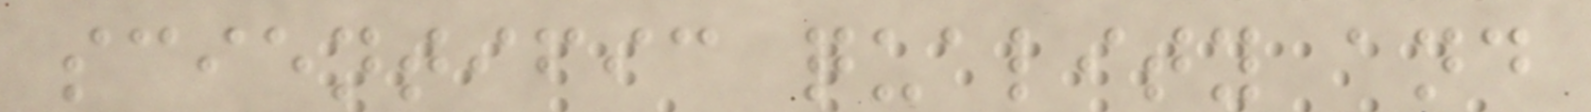scientific quality and
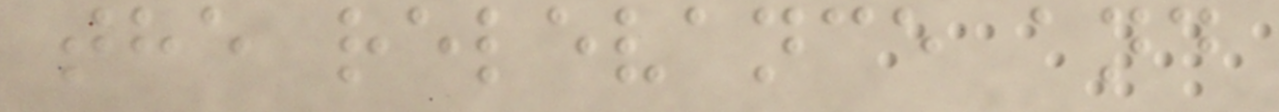the relevance and
